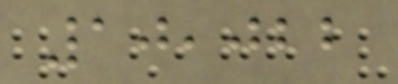10,022
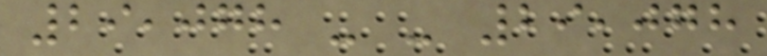29,078 - - 29,078
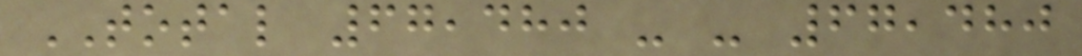TOTAL 67,480 - - 67,480
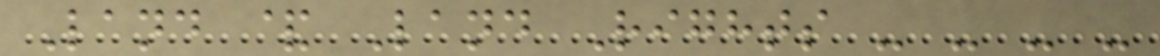Land & Land Rights - - - -
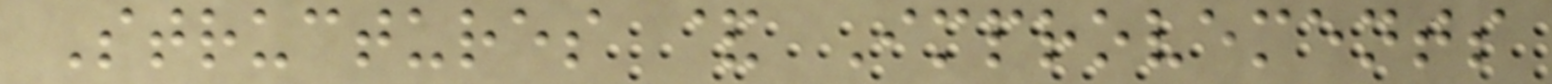Structures & Improvements
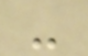-
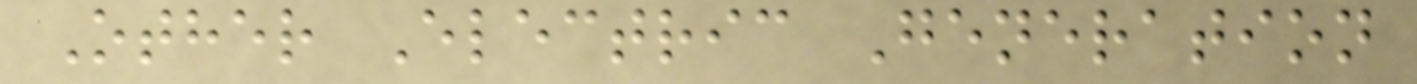Other Electric Generation
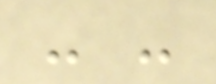- -
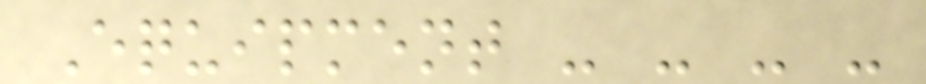Equipment - - - -
